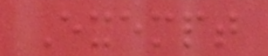Exempt
